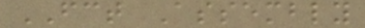FCT Assembly
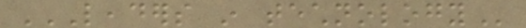LEADERS IN TECHNOLOGY
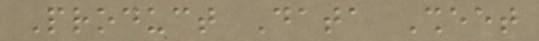Product Data Sheet
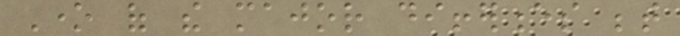One of the major differences between
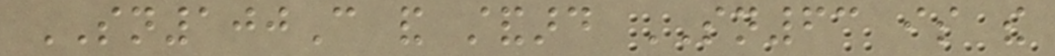SN100C and standard SN63 is the
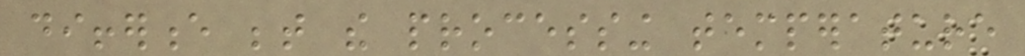difference between the processing temperature
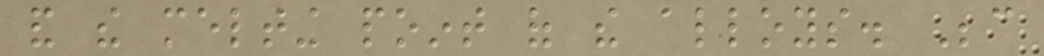and the melting point of the alloys. Because
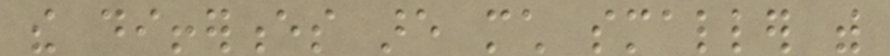the differences are much smaller with
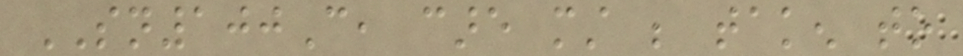SN100C, care must be taken to
